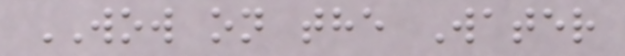WOW on the Water
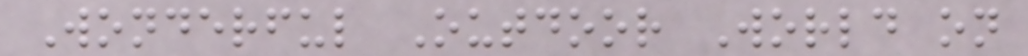Wonderful Outdoor World on
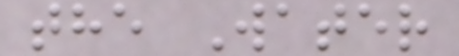the Water
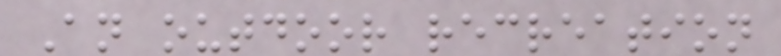An outdoor recreation
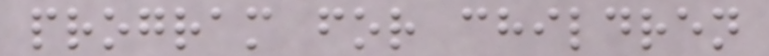program for children
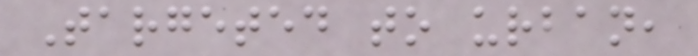Targeted to urban,
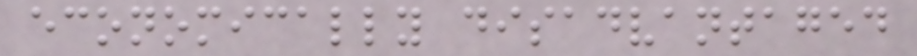economically disadvantaged
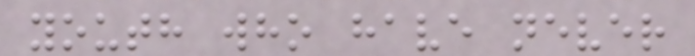youth who have never
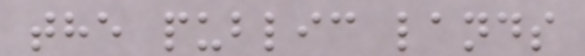the public lands
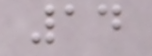14
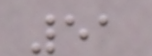51
